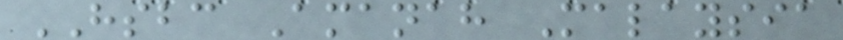HSBC Amanah Malaysia
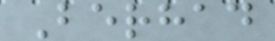Berhad
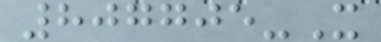807705-X
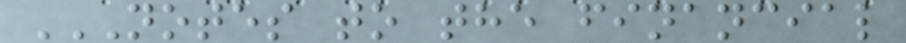NOTES TO THE FINANCIAL
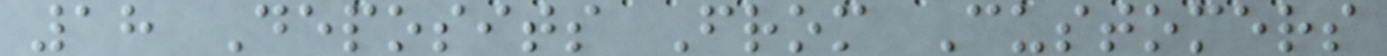18 Deposits From Customers
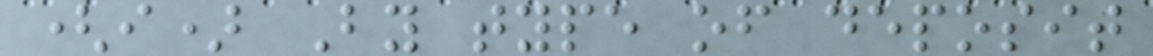(i) By type of deposit
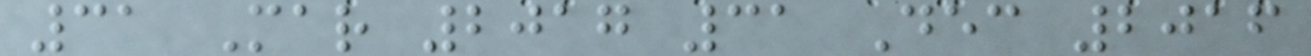31 Mar 2017 31 Dec 2016
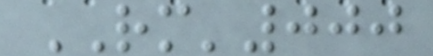RM'000
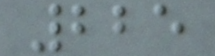225
